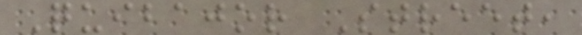Quibajor Street,
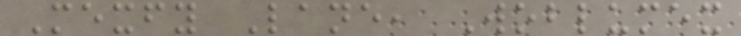Mexfy Lane, Woblumex
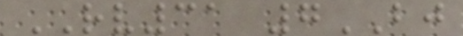RV31 7BJ
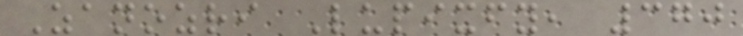Zanozri Lupixfy, 370
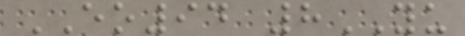EO94 8YU
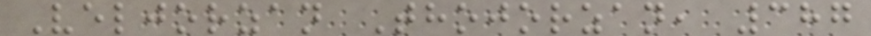Veljorzan Thojorzan, 387
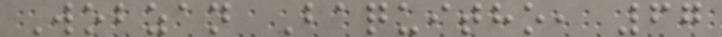Wobzan Baquitho, 67
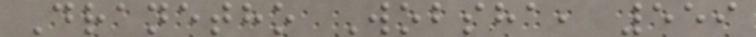Dranetho Wobsha, 559
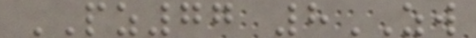PZ77 8ZW
